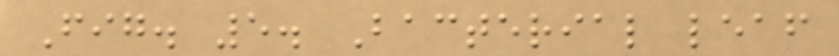Fig. 5. Bacterial leaf
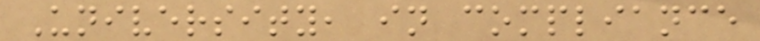University, in compliance
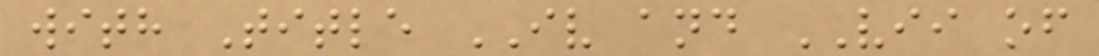with Title IV and VII of
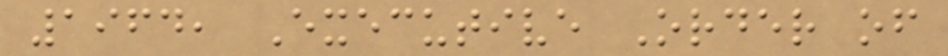1964, Executive Order of
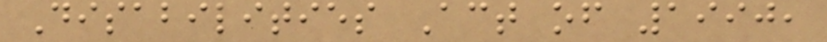Disabilities Act of 1990,
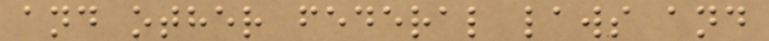and other federal laws and
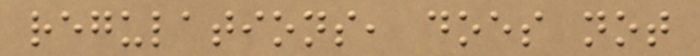regulations, does not
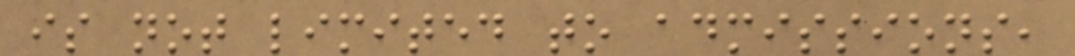is not limited to admissions,
